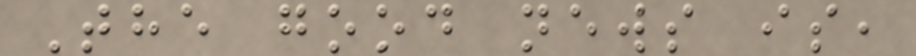The good news is,
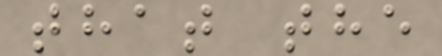that the
